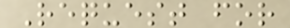Request for
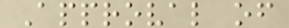Approval of
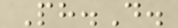Ph.D.
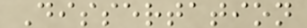Dissertation
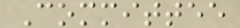Committee
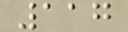117
